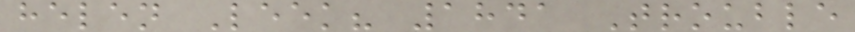helen Leek? 1841 Trouble
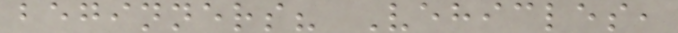beginners? Vehicles,
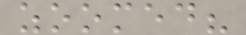zoomed?
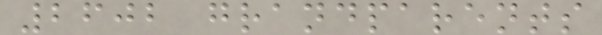2602 grandparents
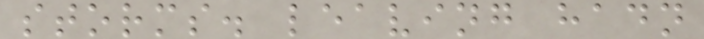storms. leaving hadn
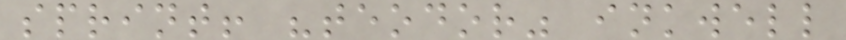sprint! "teodor" inkwell
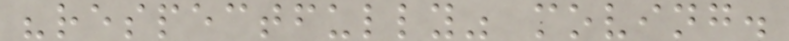"respectfully" moving.
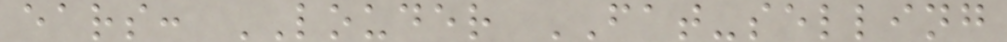ears: LOUDER FAT-selling
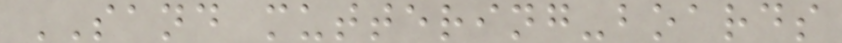SAND muttering-boards
